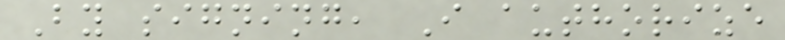By signing, I authorize
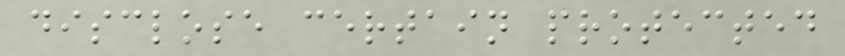disclose certain protected
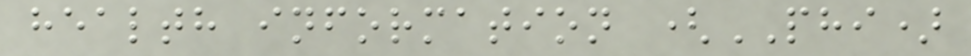health information (PHI)
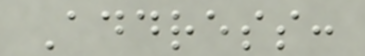Address:
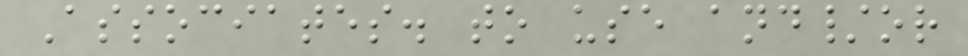Associates. to use and/or
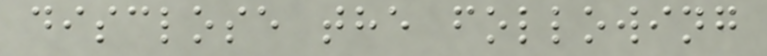disclose the following
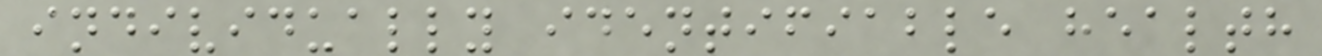individually identifiable health
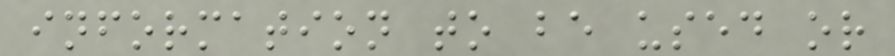information to be used or
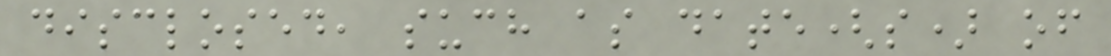disclosed, such as date(s) of
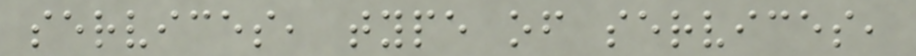services, type of services,
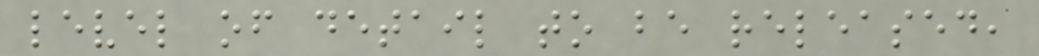level of detail to be released,
